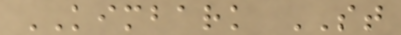KIMBARK ST
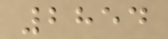2854
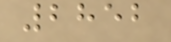2852
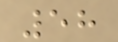58
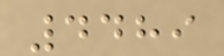4489
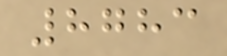8783
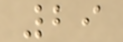29
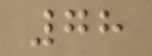78
